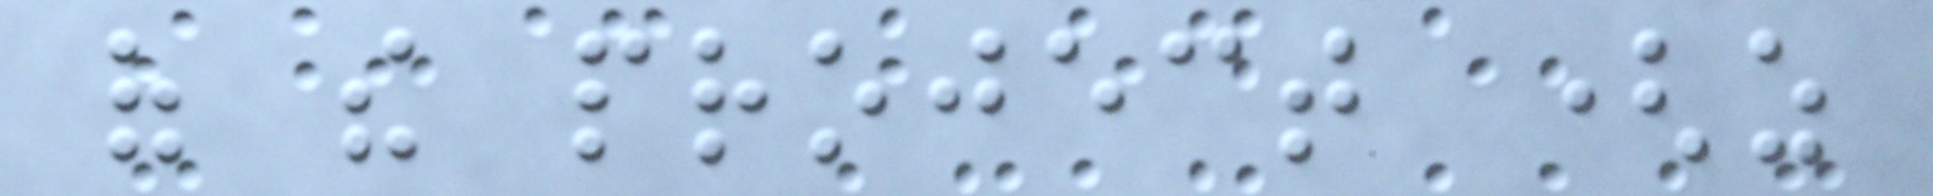of the project (as
